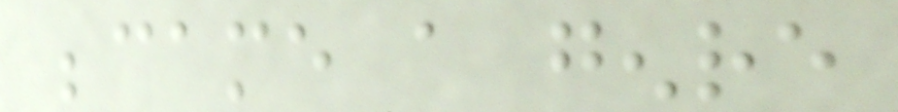became a genre
